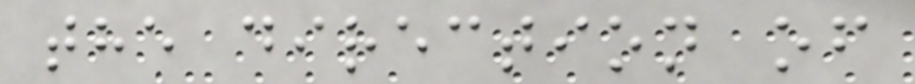the direction of
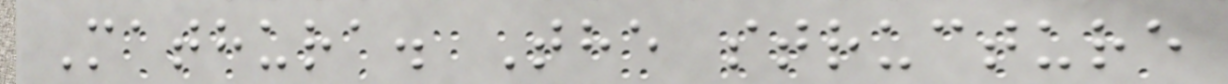Mathura. The structure
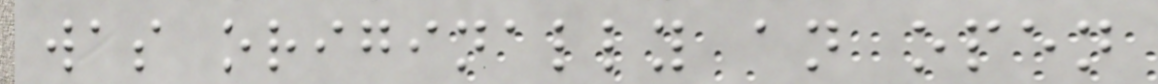was originally an open
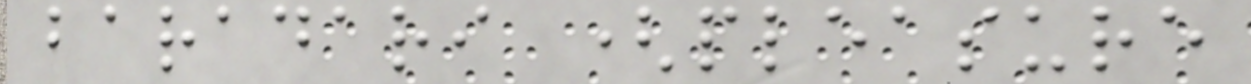baradari (pleasure
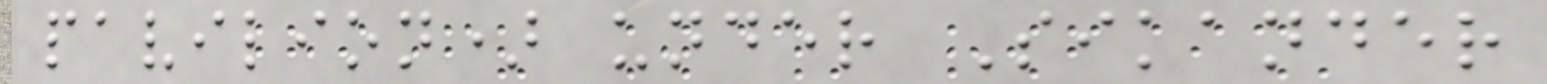pavilion) under Sikander
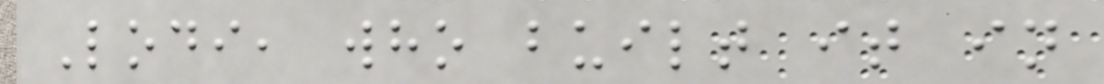Lodi, who built it in
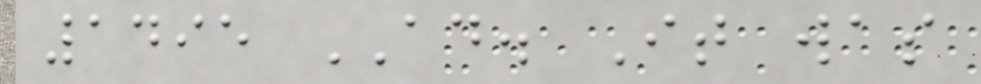1495 AD. It was
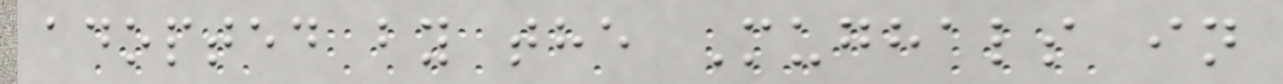adopted by the Mughals in
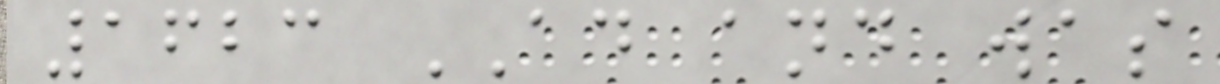1623 AD and was
